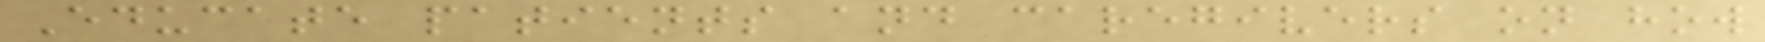Educate patients and caregivers on how
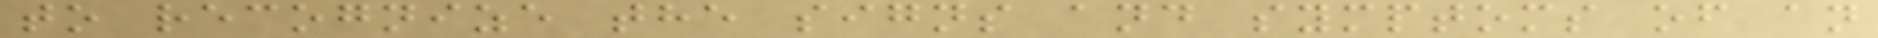to recognize the signs and symptoms of an
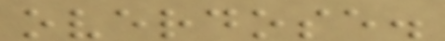overdose.
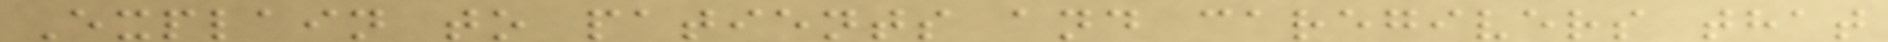Explain to patients and caregivers that
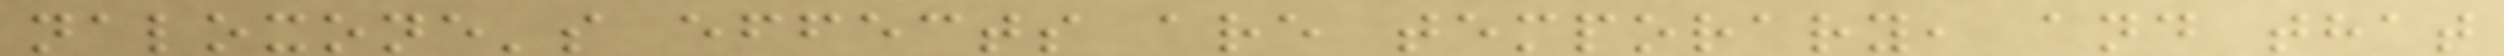naloxone's effects are temporary, and that
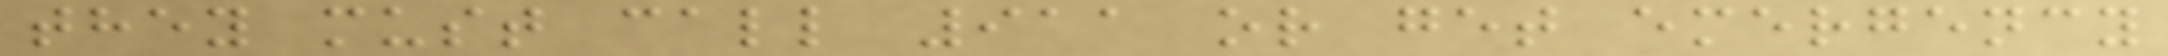they must call 911 or get emergency
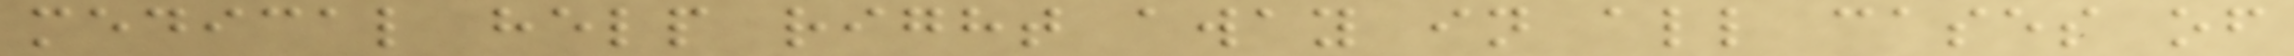medical help right away in all cases of
